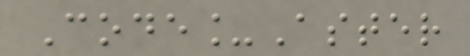Code_Aster
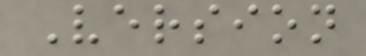Version
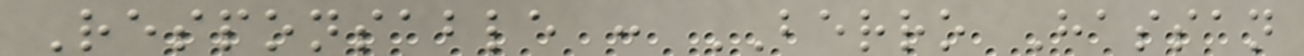Responsable : BERRO Hassan
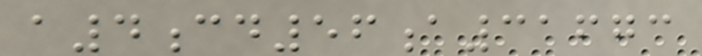a4cd56a31673
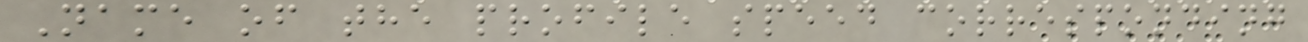Name of the profile speed corresponding
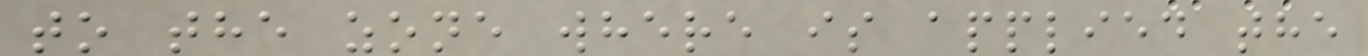to the zone where is applied the
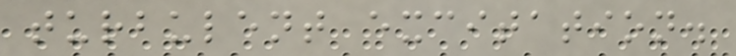turbulent excitation.
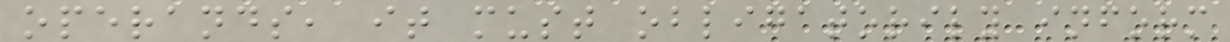operands, it must obligatorily inform
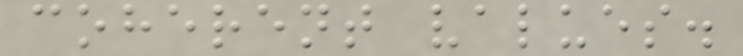coherent values.
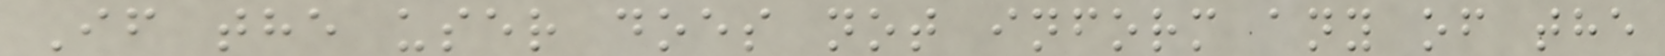If the user does not inform any of the
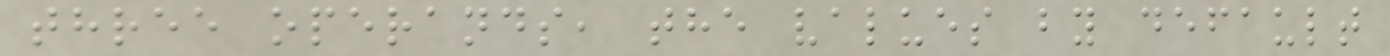three operands, the values by default
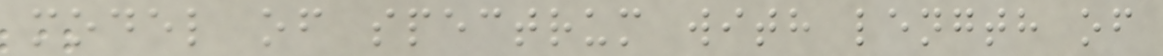model of spectrum with length of
